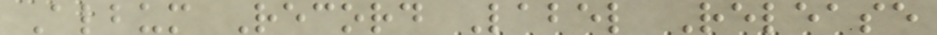Album Record Label Release
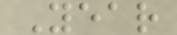Year
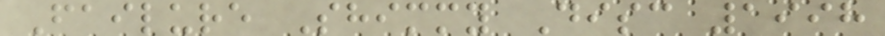Failure Shimmy Disc 1998
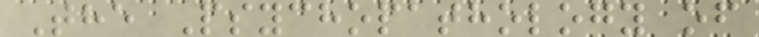The Psychopathology of
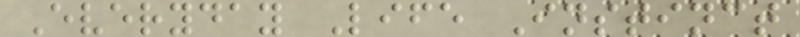Everyday Life Instinct
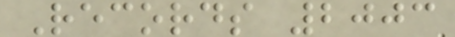Records 2003
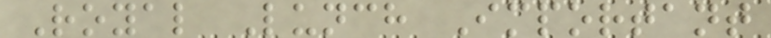Royal Lunch Important
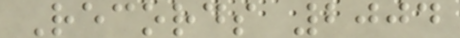Records 2004
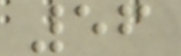56
